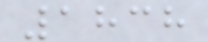1838
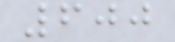600
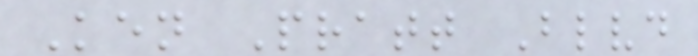Ken Pratt Blvd
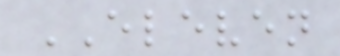ELEVEN
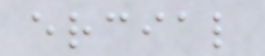ercial
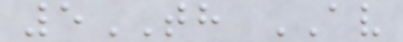5TH AV
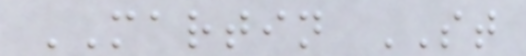MARTIN ST
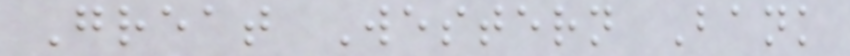Great Western Bank
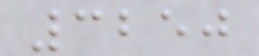3250
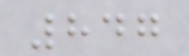847
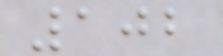102
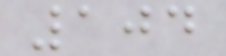104
